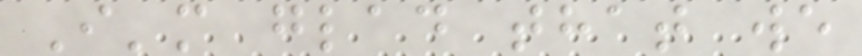I'm glad that we
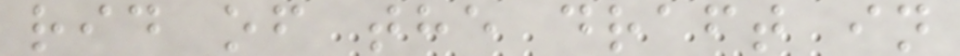rid of the draft in
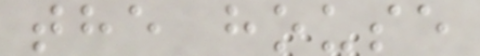the house
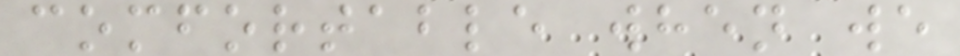comfortable when we
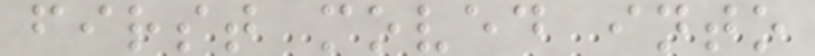first moved into
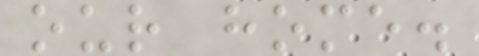our home.
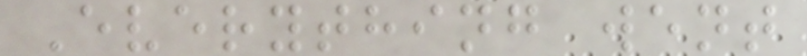Everything went
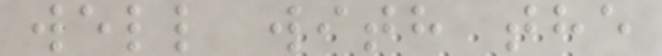well with the
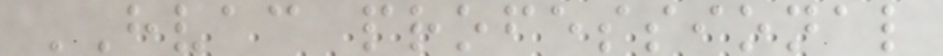HVAC professional
